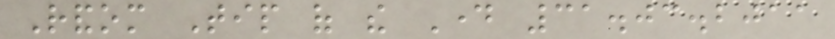Random Tip of the Day 31.03.2011
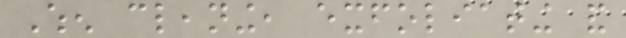When cleaning, exfoliating and
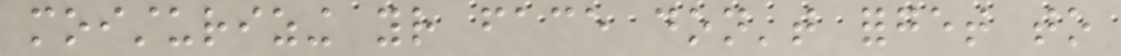moisturizing your face don't forget to
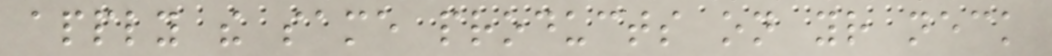apply the same products on your neck
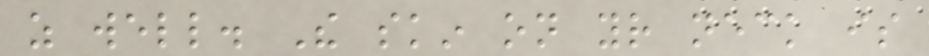as well. The skin on your neck is
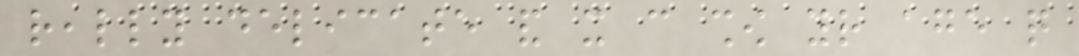really delicate and it can show your age quite
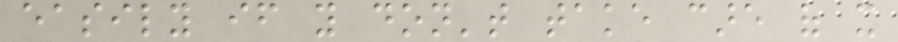easily if you don't take care of it
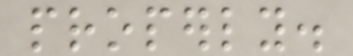properly.
